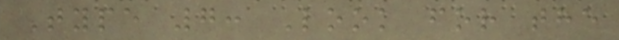Type 7: Look for the
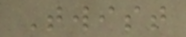Twist
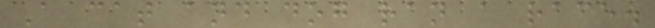A cat and dog ran a race.
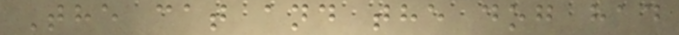The cat and the dog had
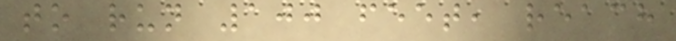to run 100 feet, reach
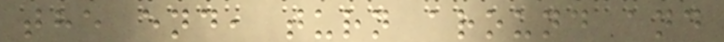the end, turn around and
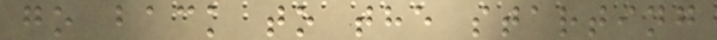go back to the starting
